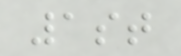1st
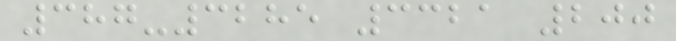387-3285 3321 200
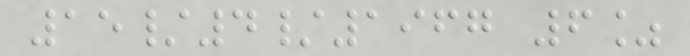15/4/1967 6%
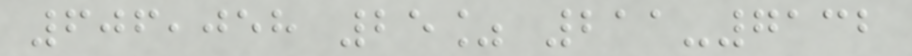606,058 25% 211-7132
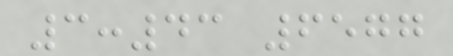3:43 6577
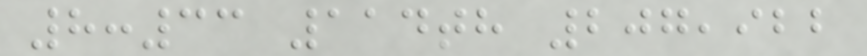8:33 114th 207,922
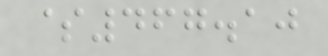$467.10
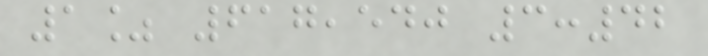1% 617,540 3:42
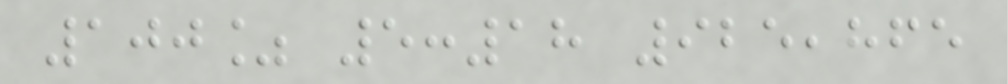100% 5:18 925,865
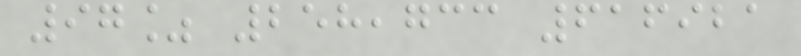97% 258,733 616921
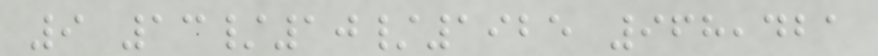9 13/10/1925 968,421
